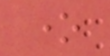one
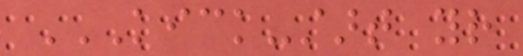KICK-START YOUR
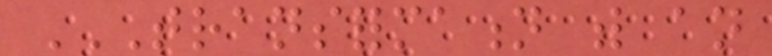TRANSFORMATION WITH AN
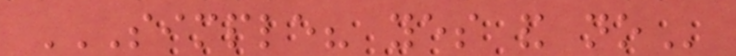SIMPLE? YES AND NO
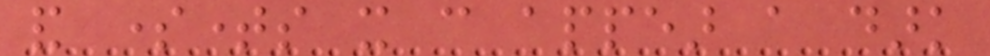and sometimes it can appear a dark
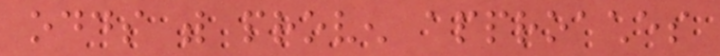odds with proven approaches
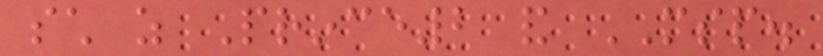such as Prince2 and MSP.
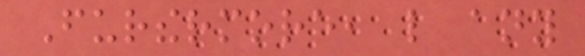Furthermore, like any
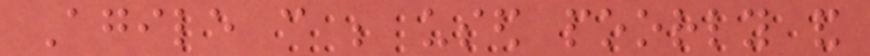Agile can be used poorly and
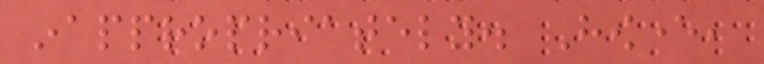inappropriately. However,
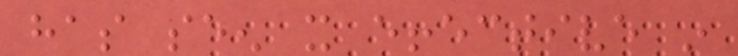has seen it effective in
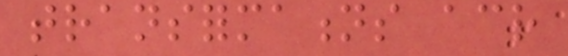transformations across
